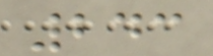243
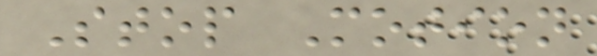Stop Motion
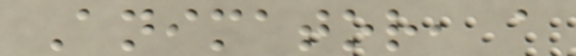Animator, a
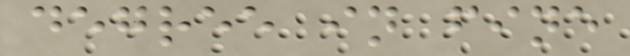degree in fine
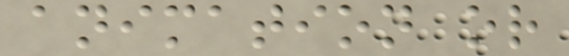animation or
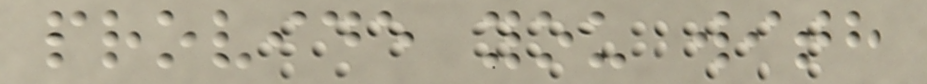provide you with
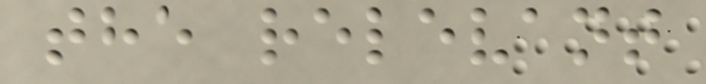the relevant
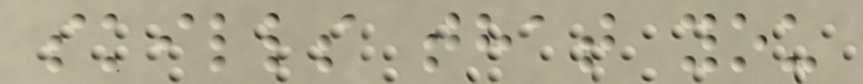skills that you
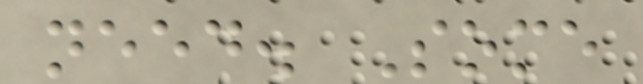need. Some
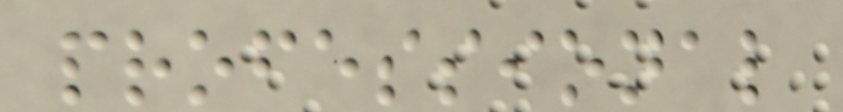professional
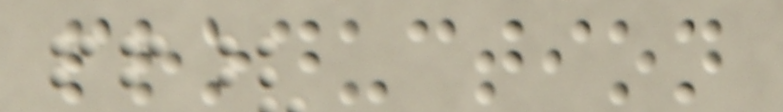production
